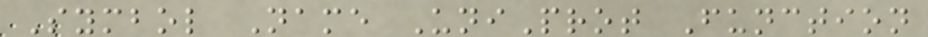Symbol Name UniProt Function
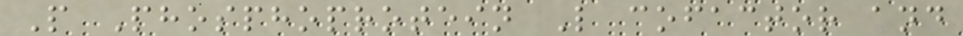P Phosphoprotein L cofactor and
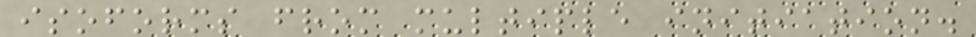isoforms from multiple initiation.
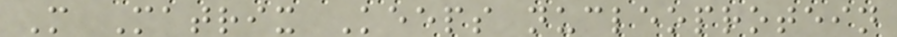M Matrix Keeps nucleoprotein
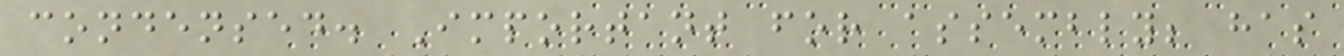condensed. Important for assembly; has
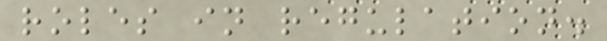roles in regulation.
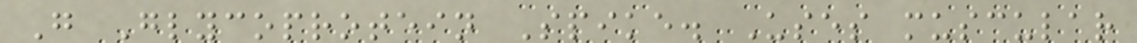G Glycoprotein Spike. Uses muscular
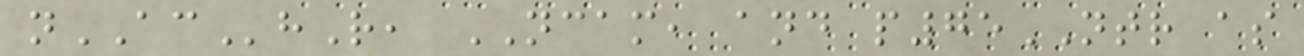nAChR, NCAM, and p75NTR as
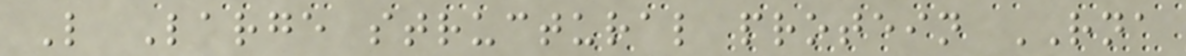L Large structural protein RNA
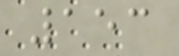153
